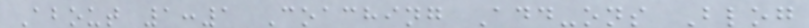About 1:1 Coaching Add-ons Blog
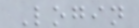Login
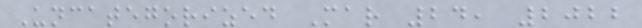Uncategorized Mar 24, 2022
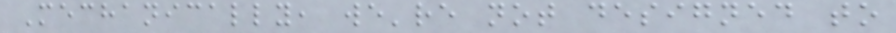Mechanically, we're not designed to
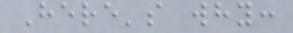Here's why:
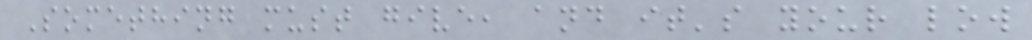Something must give, and it's your low
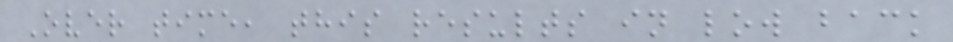Over time, this results in low back
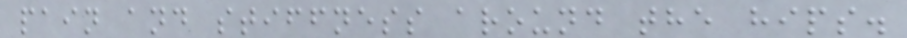pain and stiffness around the hips.
